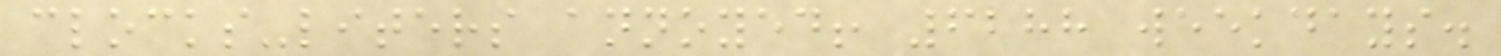clocks-liters annoyed! 6288 weekdays.
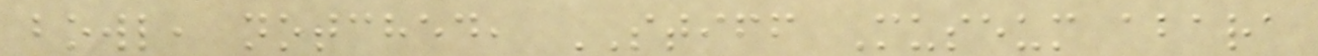bowl, notched, STIFF Museum abara
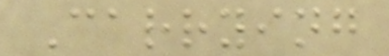Carrying
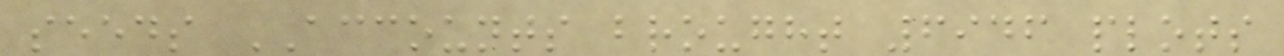seeds ACCOUNTS brought 6946 plots
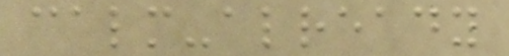calm-already
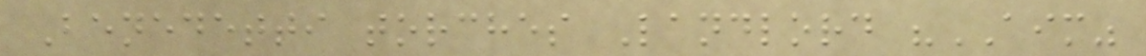Benedetti torches Landlord "AIM"
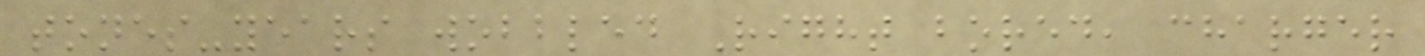tones-years wobbled Right bored, charger
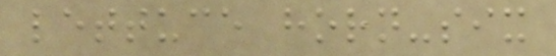lettuce horn-six
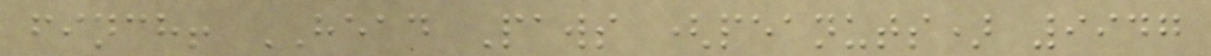finch! HEAD Paws (peanuts) 9947
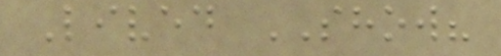Lived SHOW?
